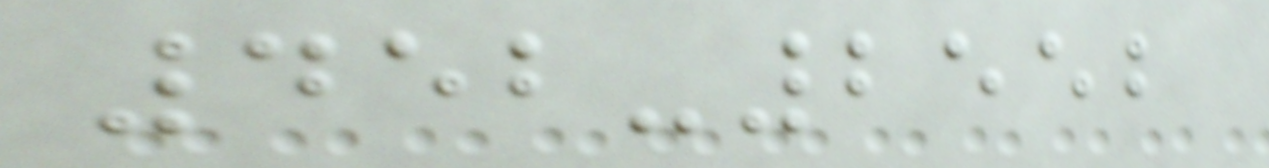452-2552
